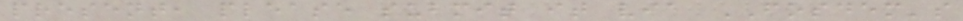present, please submit it via FOSDEM's
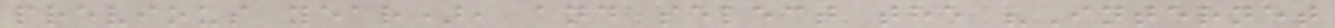previous year), and select the "Internet
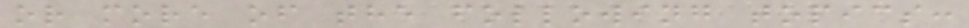or more of the following topics:
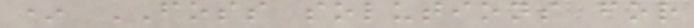* FOSS solutions for
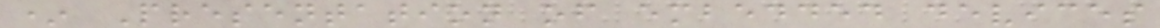* Presentation of embedded devices
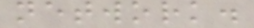network.
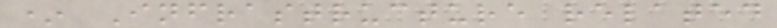* Infrastructure related
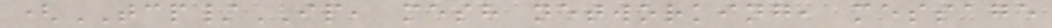(TCP/IP, mesh networking, message
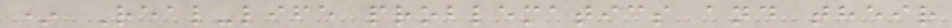* Real-life problematics and their
